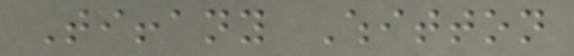Tiffany Whitton
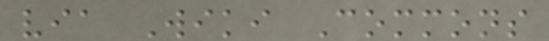via Wiki Commons
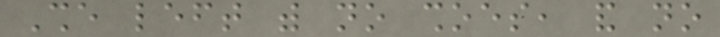She left with no shoes, and no
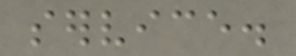service.
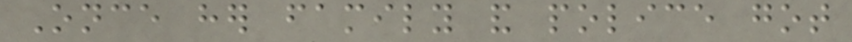Once her family and police got
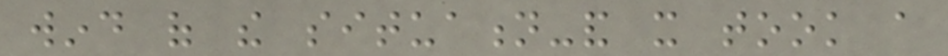wind of the situation-and it took a
